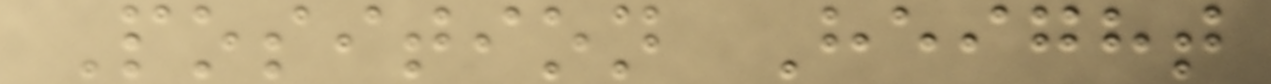Position Height
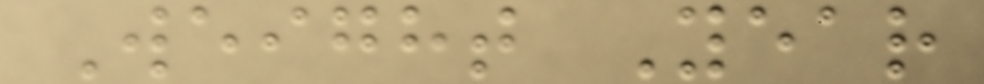Weight Year
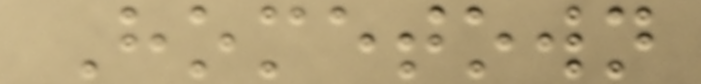Hometown
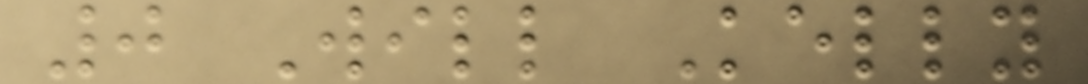0 Will Kelly
